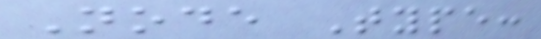Node Type:
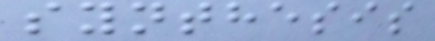synthesis
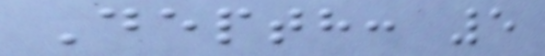Depth: 5
